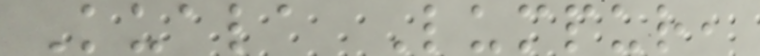Kuala Lumpur,
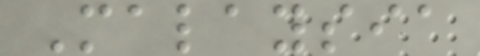Malaysia
